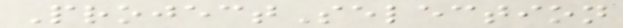ProjectSelection
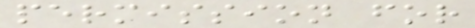permission for
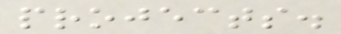projects.
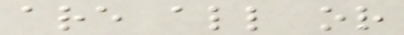are all or
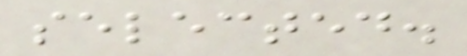selected.
